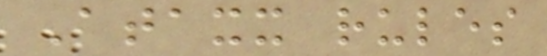Ataxx rules
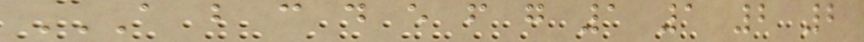A B C D E F G 1 1 2 2
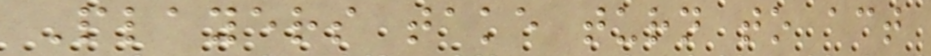Players take turn to act
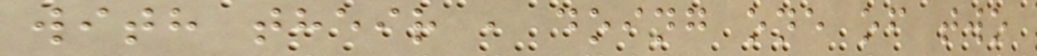with their , doing one of two
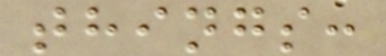things:
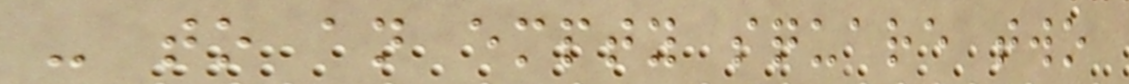- to an empty square two
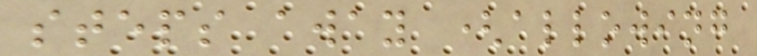steps away (allowing
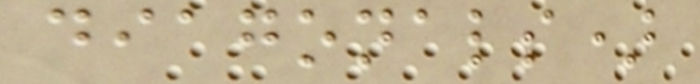diagonals)
